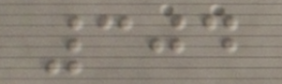304
